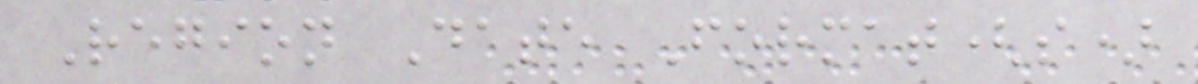Region Date Format(s)
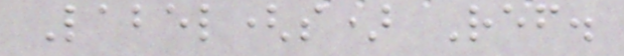Label(s) Ref.
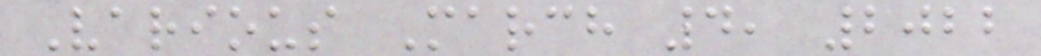Various March 4, 2022
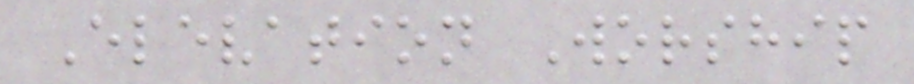Elevation Worship
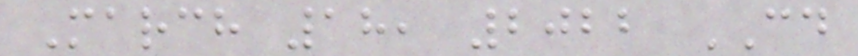March 18, 2022 CD
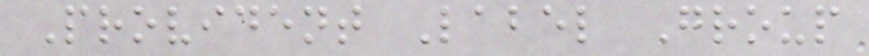Provident Label Group
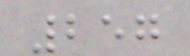257
